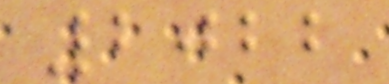2022
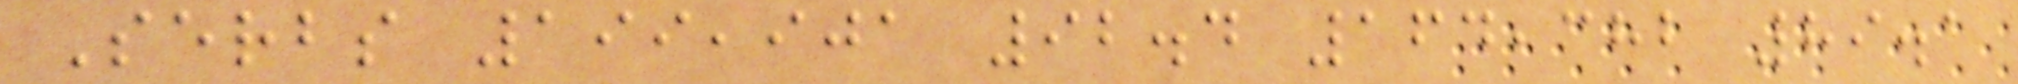Serbs 199,901 92.4 164,382 89.1
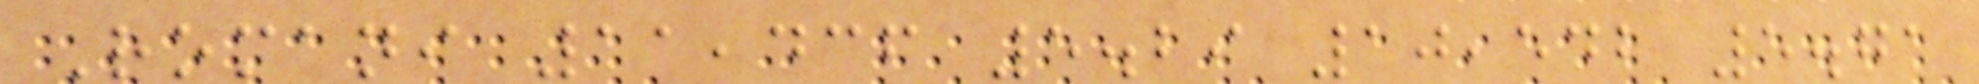Romani 11,436 5.29 10,542 5.71
